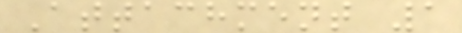Attachment 1
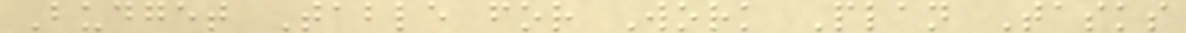Budget Table for Work Plan Tasks
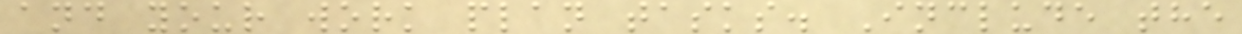and your work plan tasks. Include the
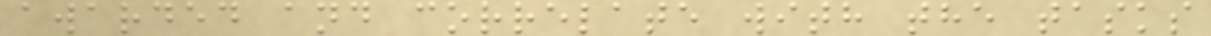awarded and correlate with the tasks
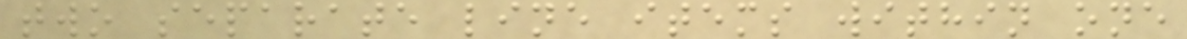two separate line items within one
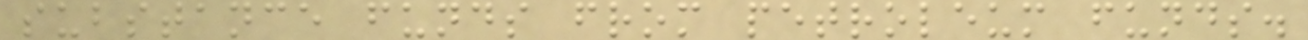substance funds from petroleum funds.
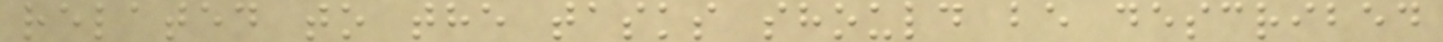related to the tasks should be described
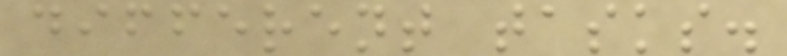different tasks.
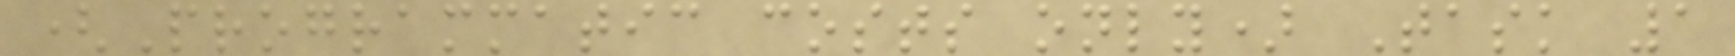(Programmatic costs only) Task 1
